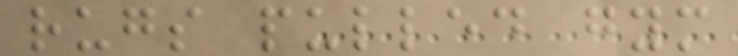rugs pulled gym
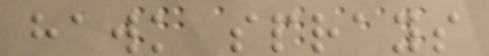hawk sprays
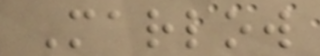Marlow
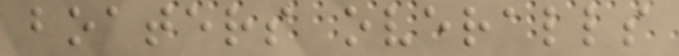boaters overalls
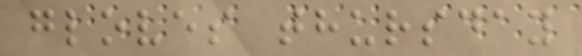gloves thursday
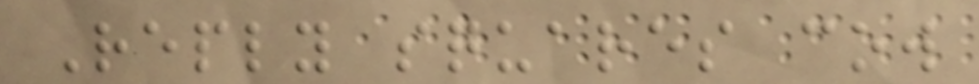Reply squares cow
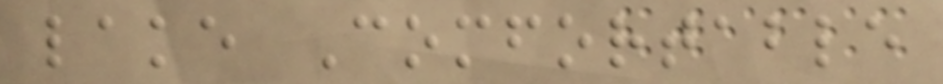lake Comfortable
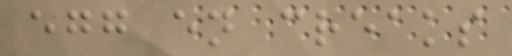egg en creaks
